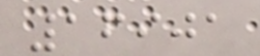16901
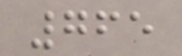765
